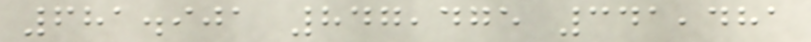681.901 847,475 341,481
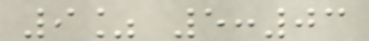9% 5:03
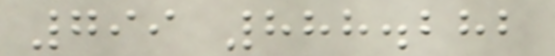799 888.282
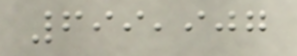699,907
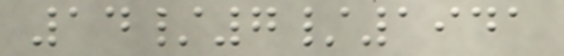14/7/1941
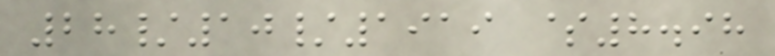28/10/1919 $8.98
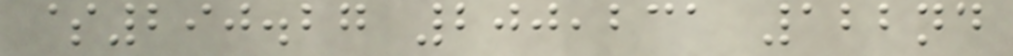$290.27 200,231 122nd
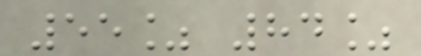55% 84%
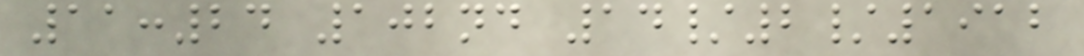11:24 102nd 14/2/1912
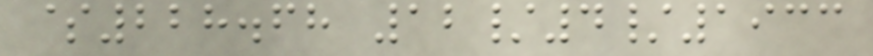$228.68 12/4/1933
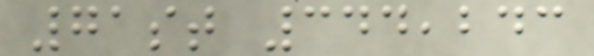71st 344,243
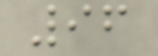96
